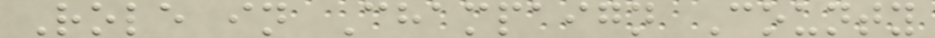Role in Champaign County
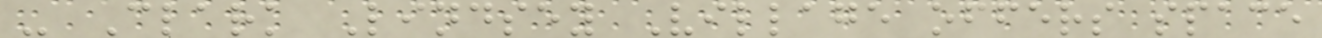- Clark Lindsey Village offers space
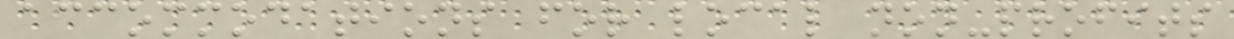accommodations for local non-profits
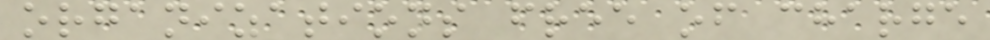organizations free of charge
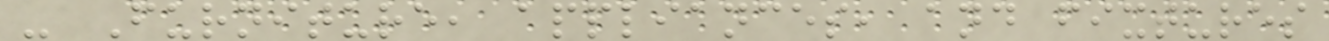- Furniture, appliances, and fixtures
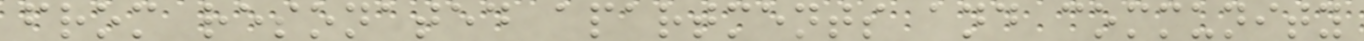from resonated apartments and community
